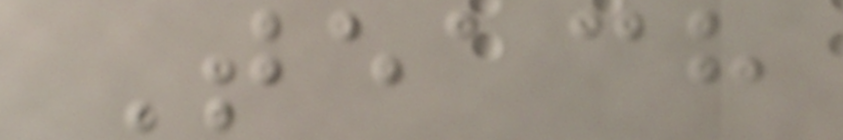Teach
